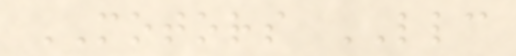MOTORS LLC
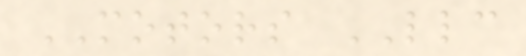MOTORS LLC
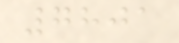7801
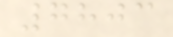7803
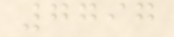7797
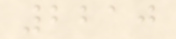2210
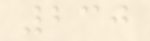230
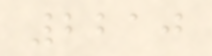2210
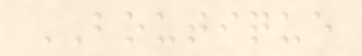BOUTIQUE
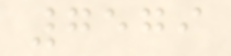7579
